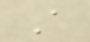A
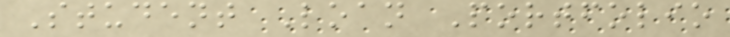Student Loan Portfolio
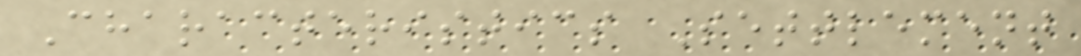Characteristics Settlement
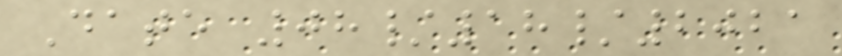Date 08/18/2021
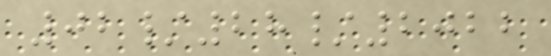02/28/2022
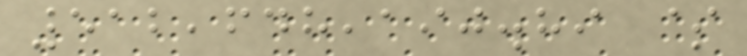512,648,190.89 $
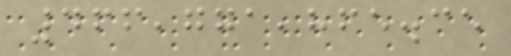466,771,865.35
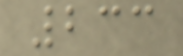233
